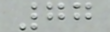77
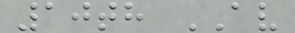10th AV
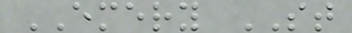EMERY ST
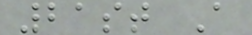21st A
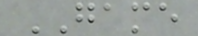GAME
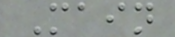Main
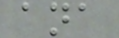ana
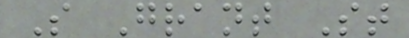S Grant St
